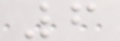6
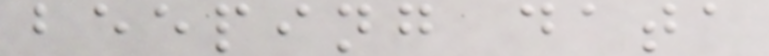beeping data
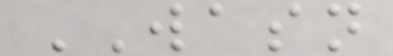WASN
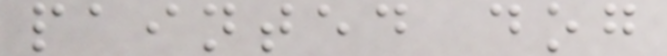painted dog
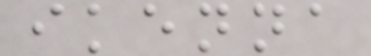ikenna
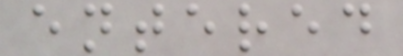entered
